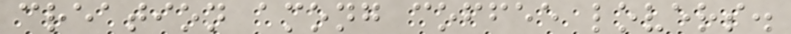creation among coffee lovers.
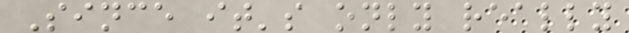Since it's only really
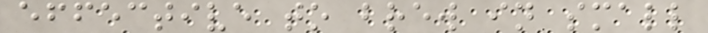effective to brew in small
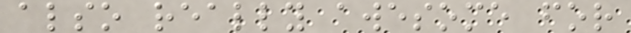also really awesome for
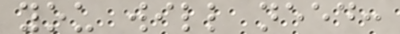you will need:
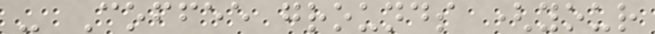- Coffee grounds (your
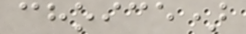choice)
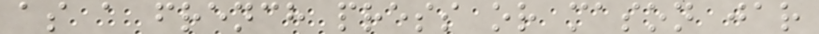as a french press or mason jar
